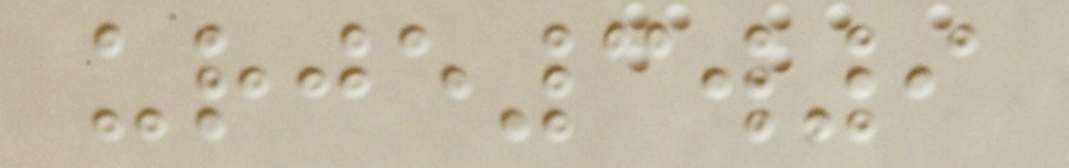urje3w9
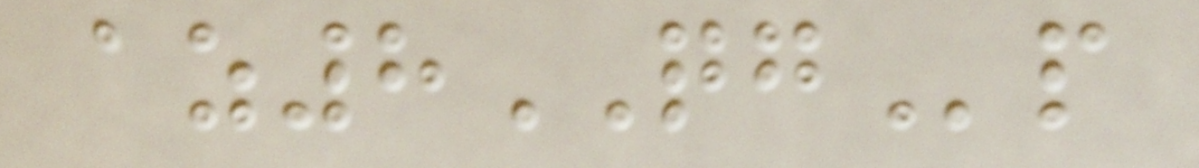az8QGp
